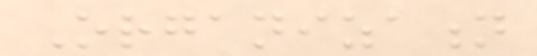Organization
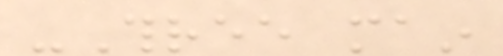-Three main
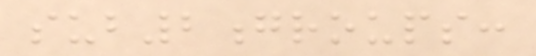sub2groups:
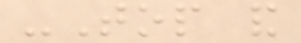-Top and
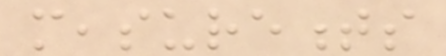measurements
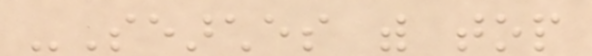-Searches with top
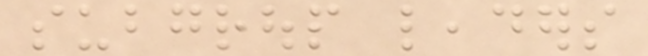subgroup leaders
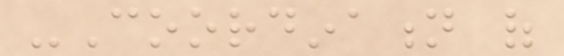-Coordination of
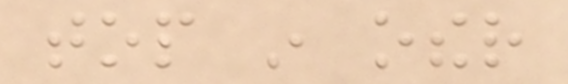top in other
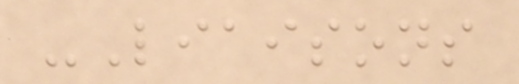-Liaisons
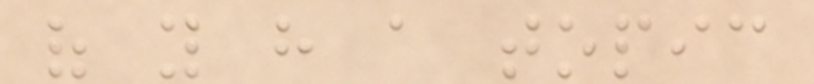of you have a topic
